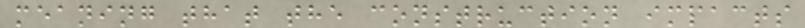meaning that the construction impacts
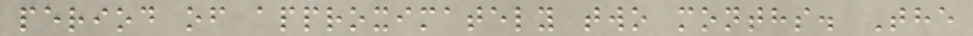period of approximately two months. The
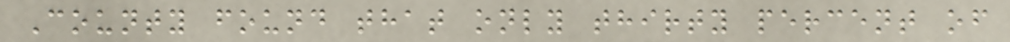County found that only thirty percent of
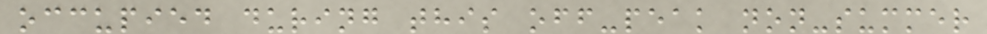occupied during this off-peak non-summer
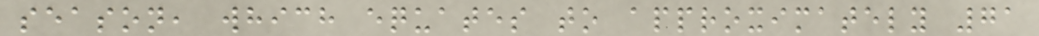season, which equates to approximately 71
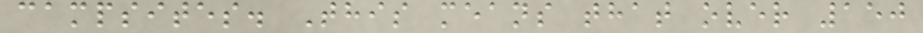campsites. This means that over 150
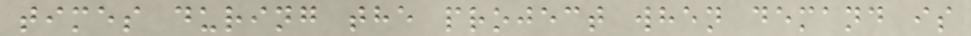times during the project when demand is
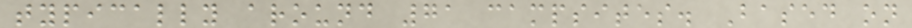typically around 71 campsites. Based on
